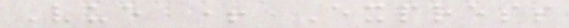Vue + Express
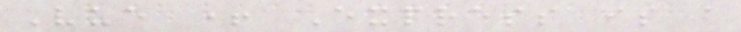Vue + Express is a
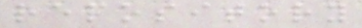repository
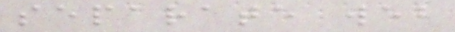separate web
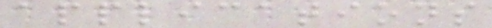applications
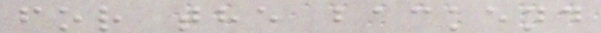for the backend
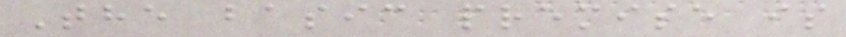The basic premise is
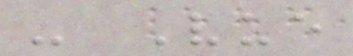- Vue
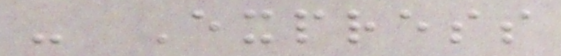- Express
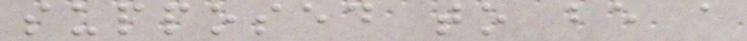supposed to be a
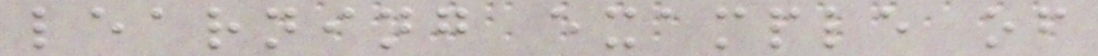learning example of
